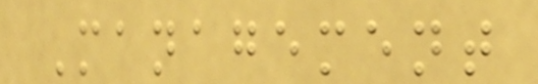Management
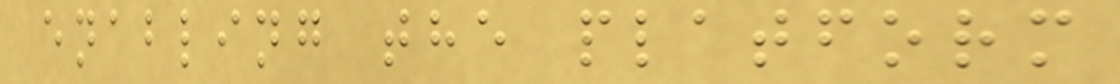enabling the platform
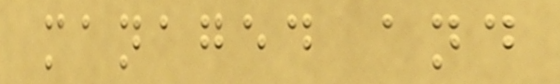managed and
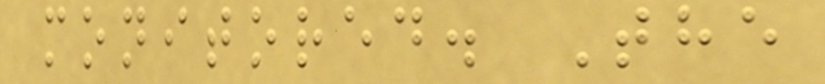monitored. The
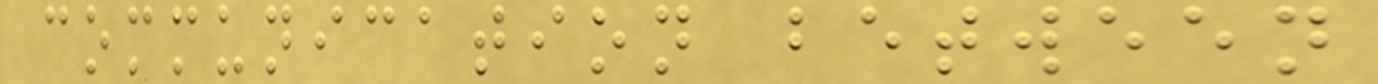communication between
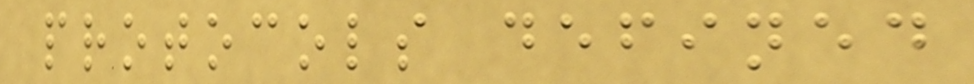protocols defined
